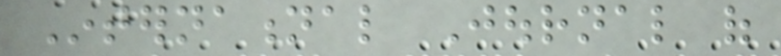International Journal of
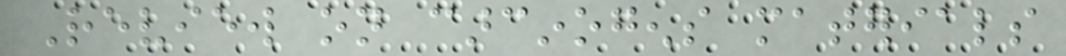Review on carcinogens materials
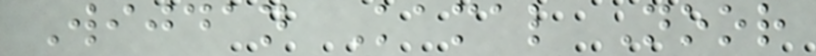Wijdan Kamal Noor
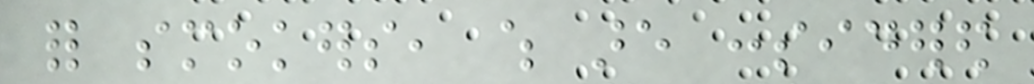for smokers, which are considered
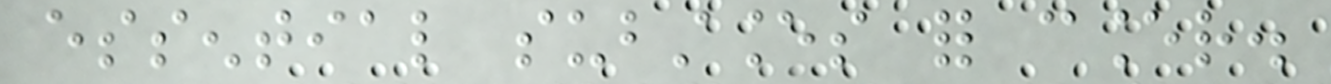essential substances for cancer.
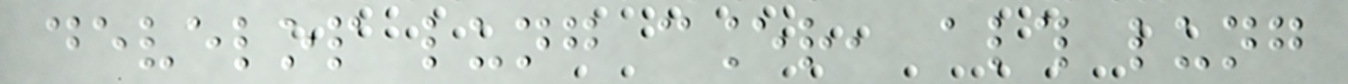develop lung cancer, although lung
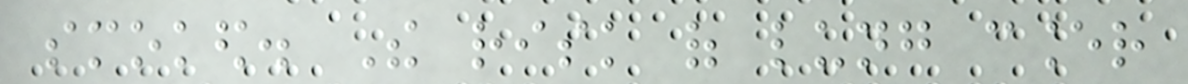smoked. The risk of lung cancer
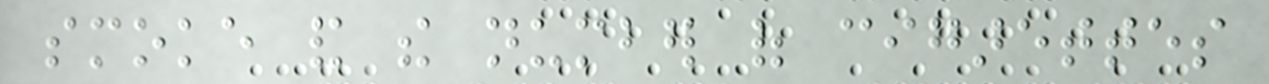smoke and the number of cigarettes
